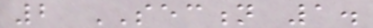2 SECTION 1.
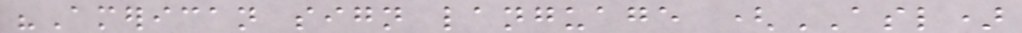"American sign language (ASL)
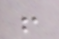!
